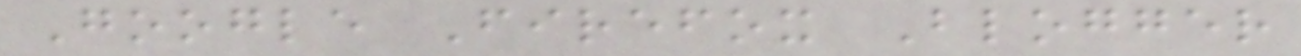Google Firefox Blogger
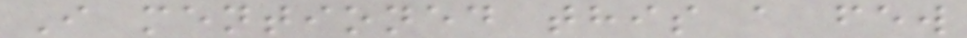I mentioned this a few
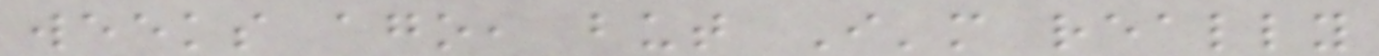weeks ago, but I'm really
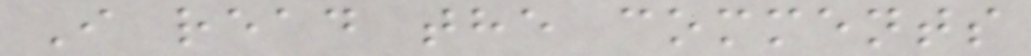I read the comments
